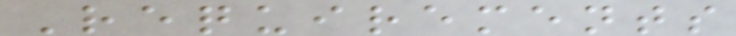Requirements
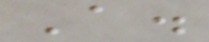A.
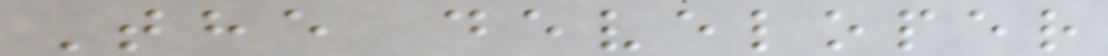The developer
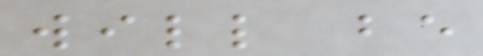will be
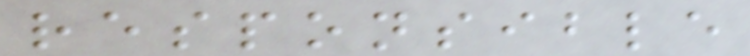responsible
